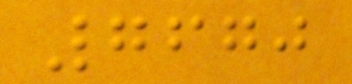7670
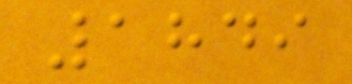1849
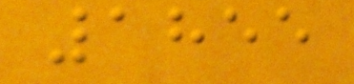1855
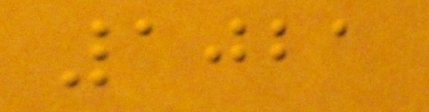1021
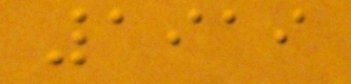1919
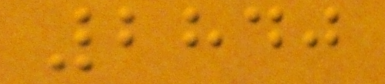2840
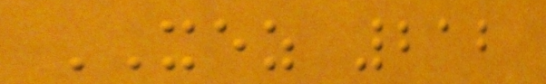XEZ 212
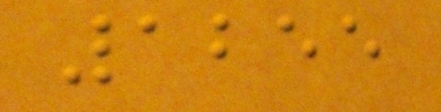1255
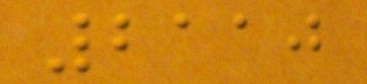2110
